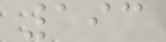193
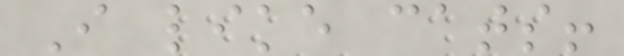I like cats!
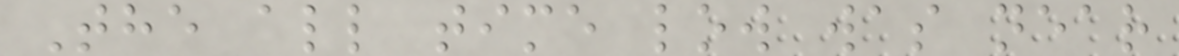The all time low was near
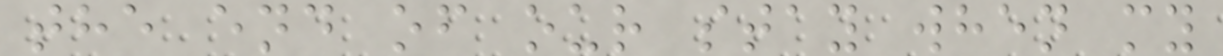the end of our stay when my
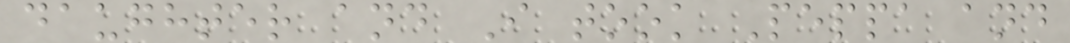daughter and I took Peppa and
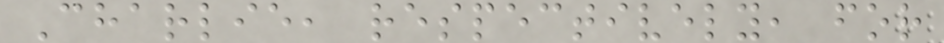Charlie, respectively, for
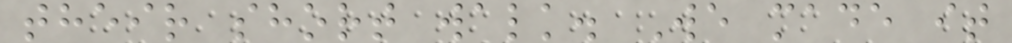their short walk. We made it
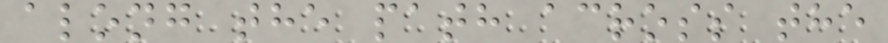along the path across the
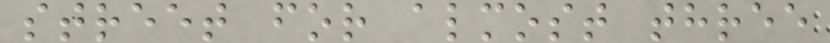street for almost three
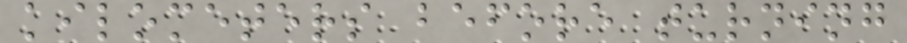kilometers before turning
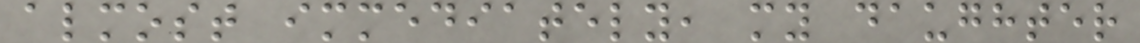almost immediately, my daughter
